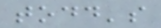todd's
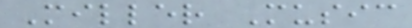Miller Music
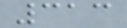313
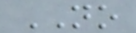NO
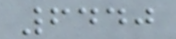6440
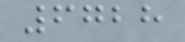6728
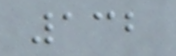132
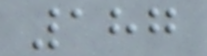187
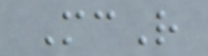McR
